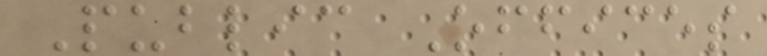Public Offices
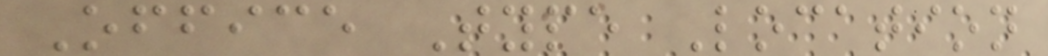Office Type Location
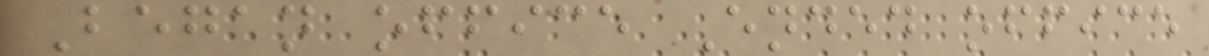Began office Ended office
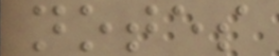notes
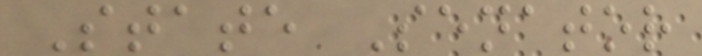State Senator
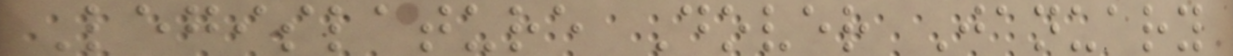Legislature Dover January
